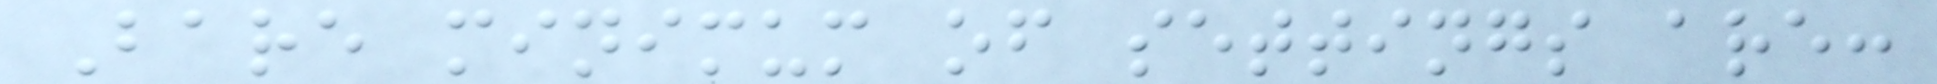Bare minimum of settings are:
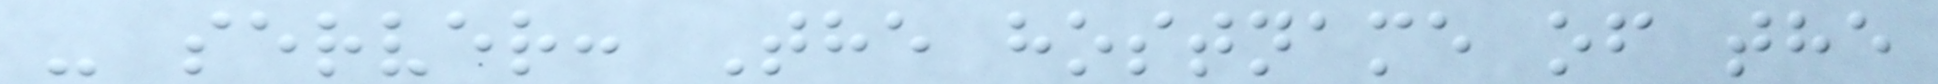- server: The hostname of the
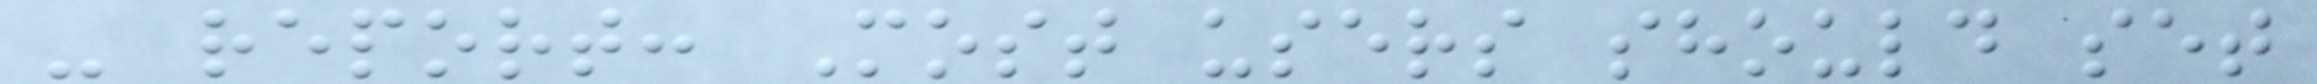- report: Most users should set
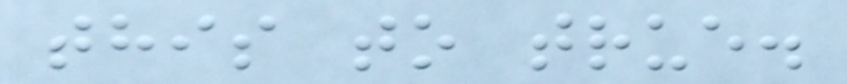this to true.
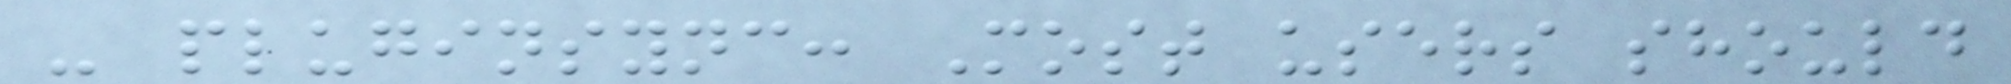- pluginsync: Most users should
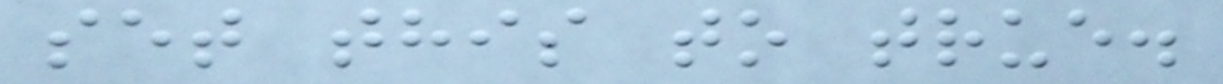set this to true.
